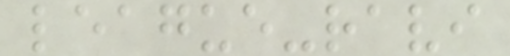league-ravi
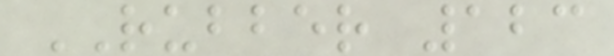RUBBER 123
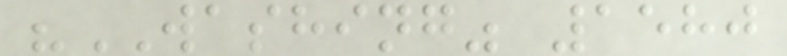"WASHING" 1580
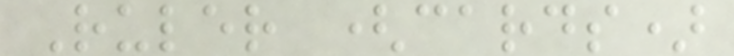Ruler (cards)
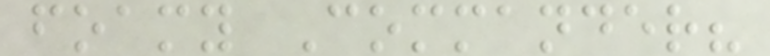foamy Commander?
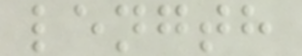length
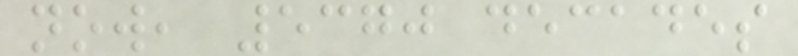now, 5370 decades
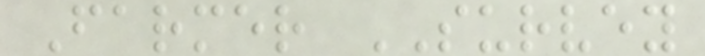Farmer SURVEY
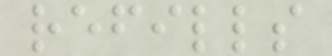refills
